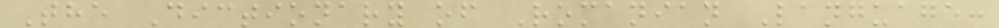The Dictionary of Romanian Language:
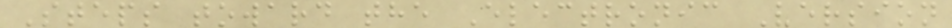Steps toward the Electronic Version
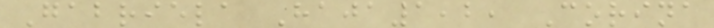Gabriela Haja1,2, Corina
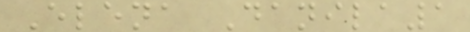Elena Danila1
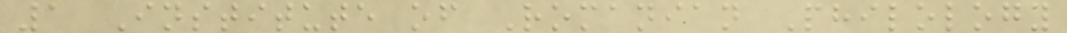1 Institute of Romanian Philology
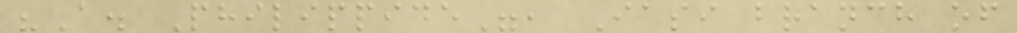"A. Philippide", Iasi branch of
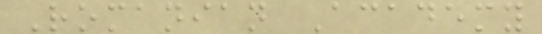Romanian Academy
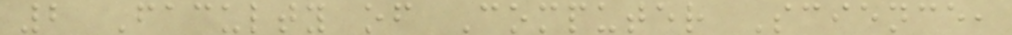2 Faculty of Computer Science,
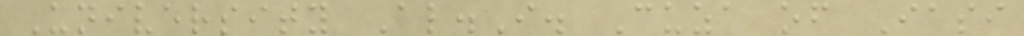University Al.I. Cuza of Iasi
